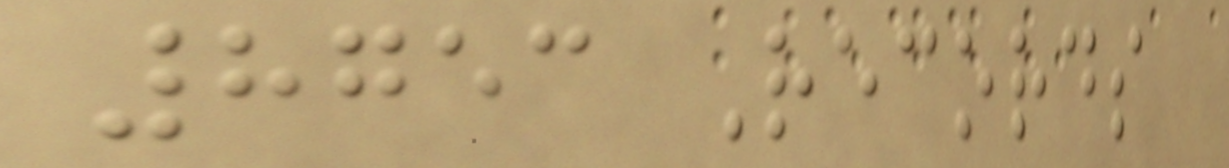8753 Records
